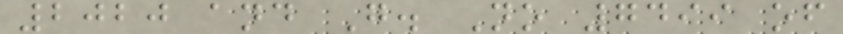2020 and G. No 7499 of
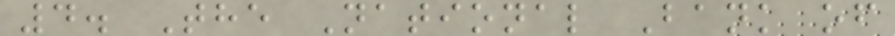4. The National Bank of
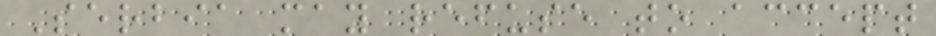Serbia may refuse to accept
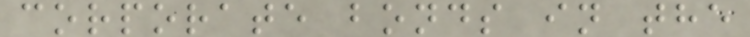corporate bonds in the
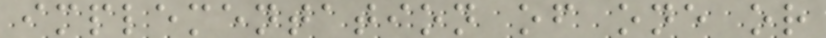implementation of one or
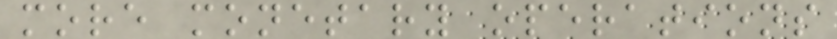more monetary operations
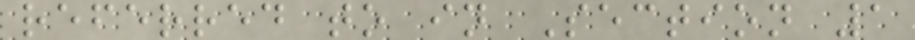referred to in Section 1
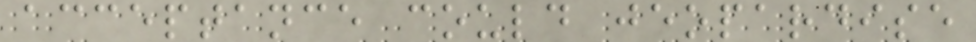acceptance could jeopardise
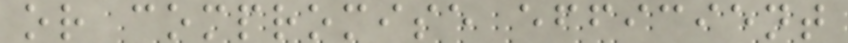or compromise efficient
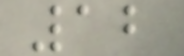12
